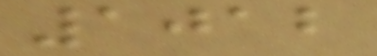1012
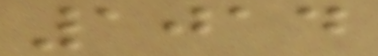1014
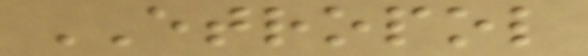ETROPOL
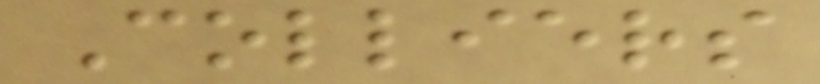Colliers
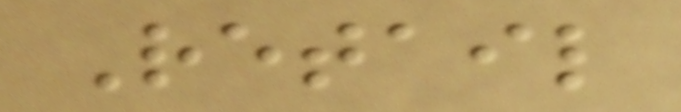Retail
